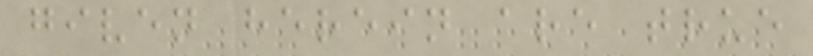given herein are true
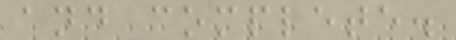and complete.
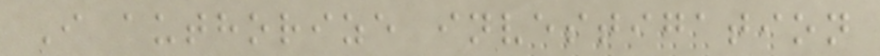I authorize investigation
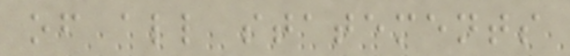of all statements
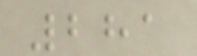281
